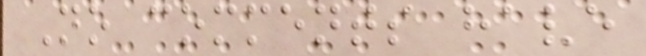No comments have
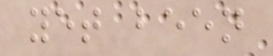yet been
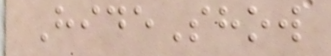HideShow
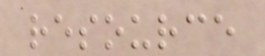resource
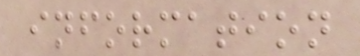information
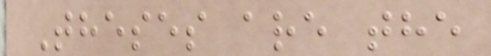Theses are the
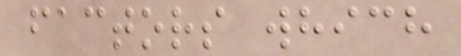factors which
